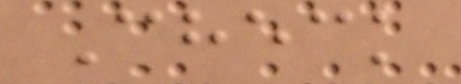Check
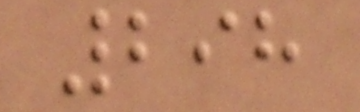298
